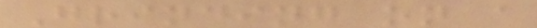Grinding on a
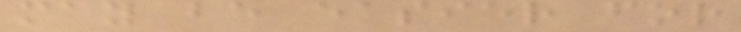may be easier for
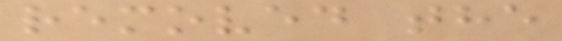removed the
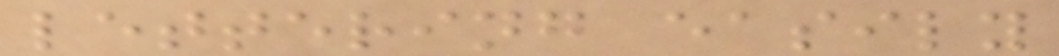lettering easily
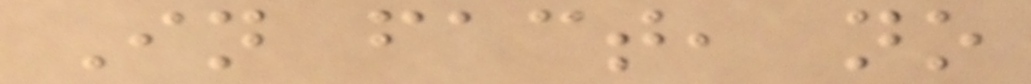In fact, no
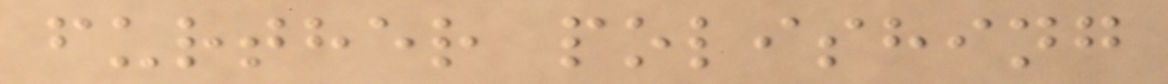further polishing
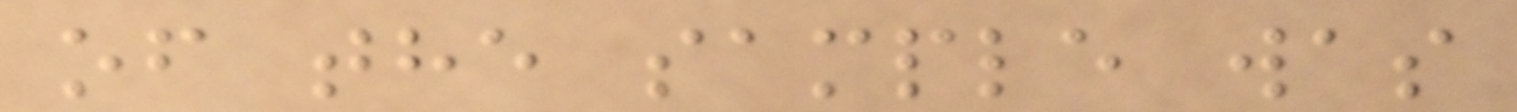of the sample was
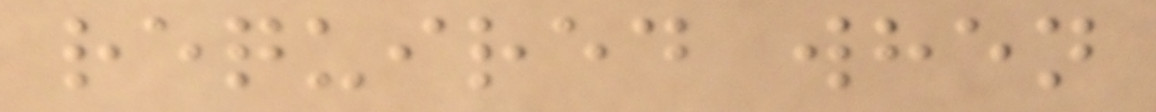required when
